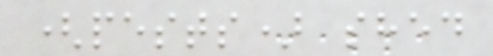(pests) shed
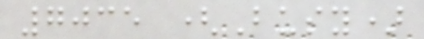7035 (Busy)
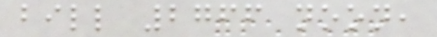bill 2766 noon,
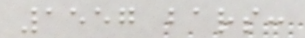1557 bars:
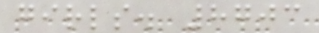girls. 8703
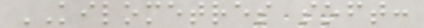KILOMETRES soft:
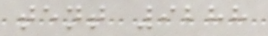tent 9288
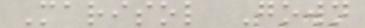Marisol Gown
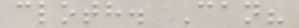cloth. Can?
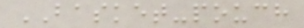BASKET-pouch
